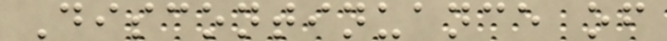Discontinuance of
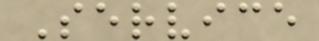Service
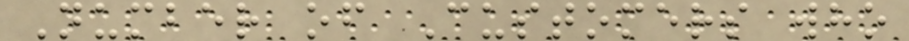Number of Customers who
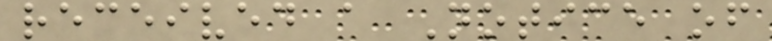received a Notice of
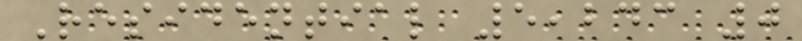Residential 5,243 0
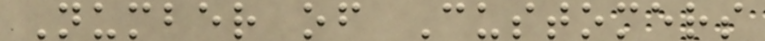Number of Customers
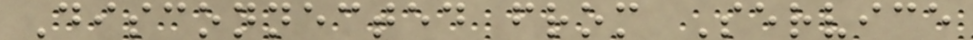Disconnected from Service
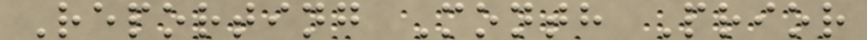Reporting Month Prior
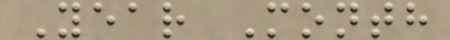Year Month
